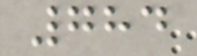784
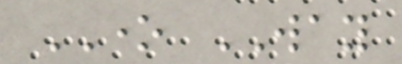ONE WAY
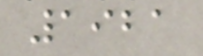1921
